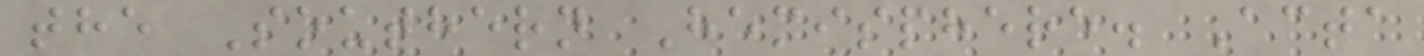the Southern Hemisphere. Acta
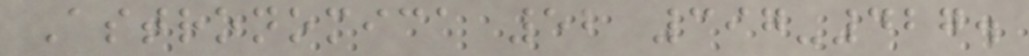Astronomica 52 397-427.
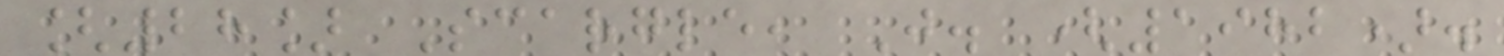[28] Scargle, J. (1982).
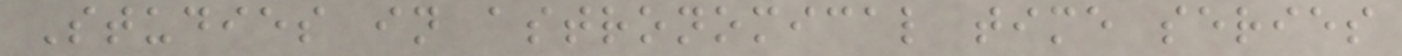Studies in astronomical time series
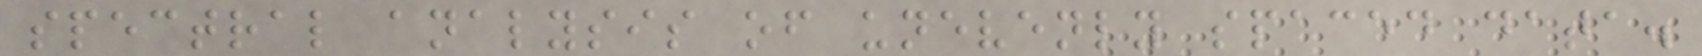spectral analysis of unevenly spaced data.
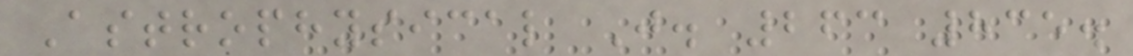Astrophysical J. 263 835.
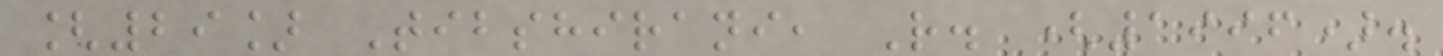[29] Tibshirani, R. (1996).
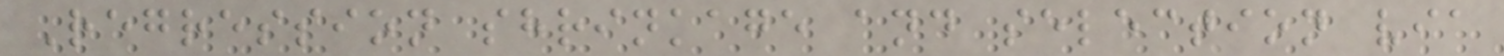Regression shrinkage and selection via
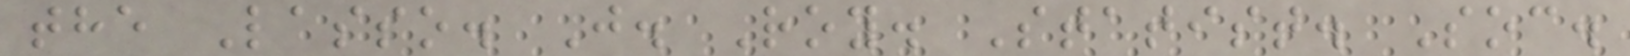the Lasso. J. Roy. Statist. Soc.
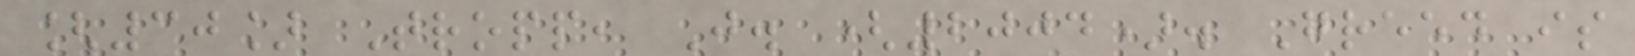[30] Tropp, J. (2004). Greed is
